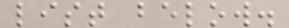list below.
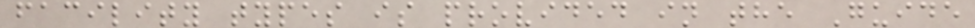facility types is provided in the Guide
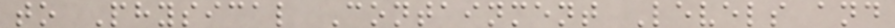to Physical Containment Levels and
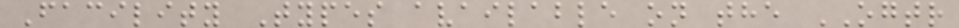Facility Types available on the OGTR
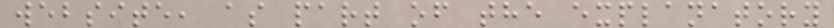website, as part of the explanatory
